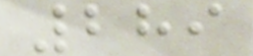289
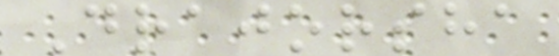Drajorsha
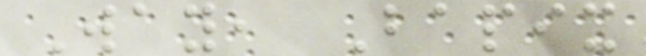Way, Bapix
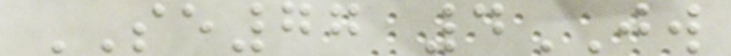SE77 4JW
